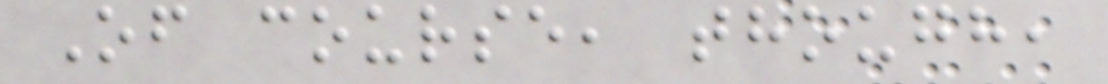Of course, though,
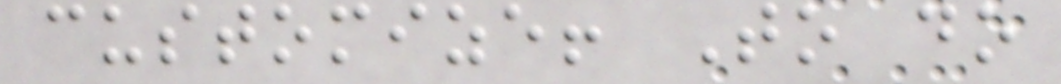customize! To do
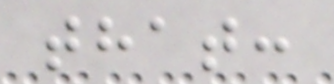that:
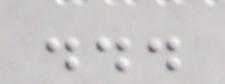...
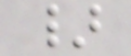}
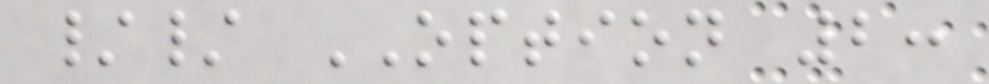// OPTION 2:
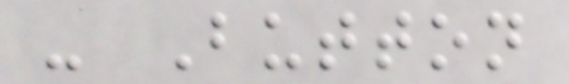- Button
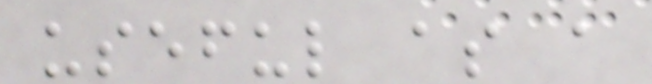useful as a
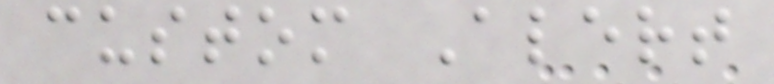custom Alert
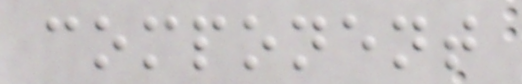component
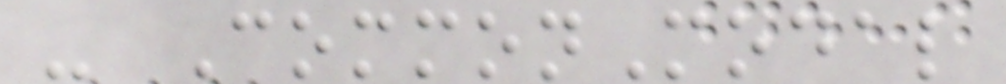- CommonModal
